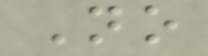No
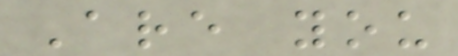Are you
